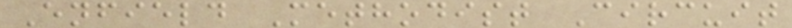Enfield Methodist Circuit
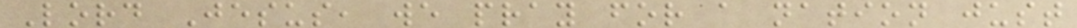Lord Jesus, we pray for a nation just
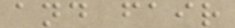and fair
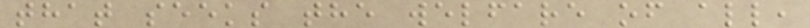that seeks the welfare of all,
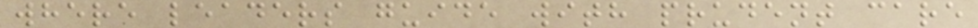where leaders guide with prudent care
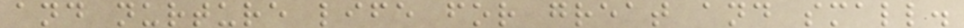and nurture life for great and small.
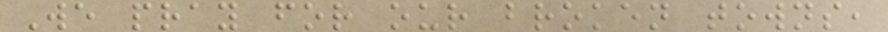We pray for our broken towns,
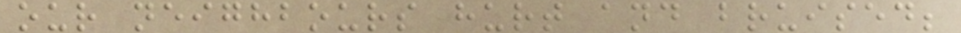our neighbours hurt and bruised;
